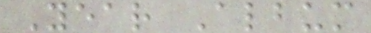Year Album
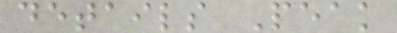details Peak
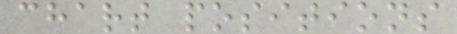chart positions
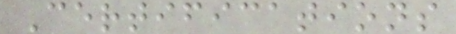Certifications
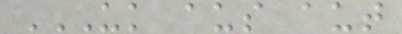UK AUS AUT
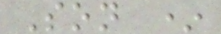Son *
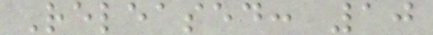Released: 10
